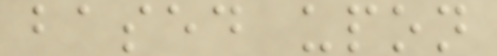based upon
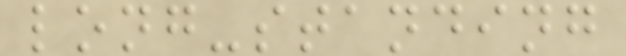long-standing
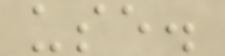use.
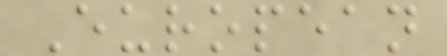European
